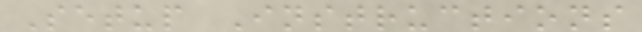Setup Instructions
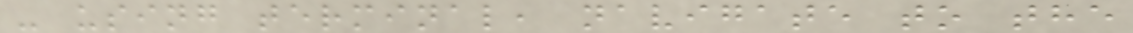- using terminal, navigate to the
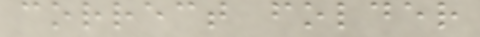correct folder
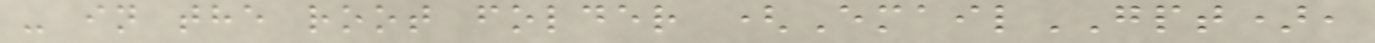- in the root folder (EmailGPT),
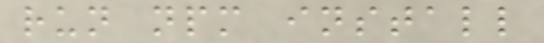run npm install
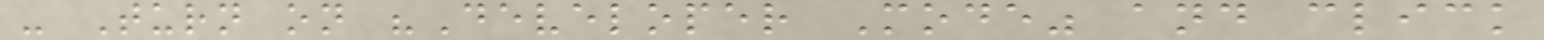- Turn on "Developer Mode" and click
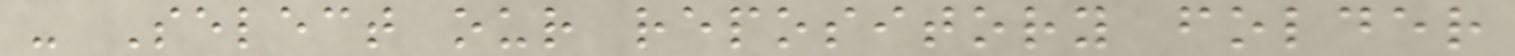- Select our repository folder
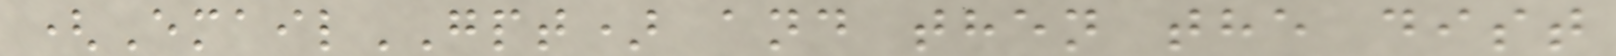(EmailGPT) and then the dist
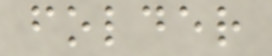folder
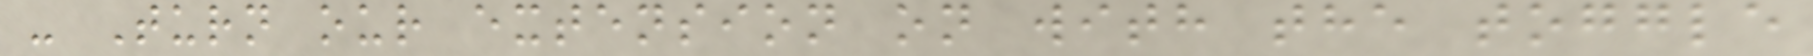- Turn our extension on with the toggle
